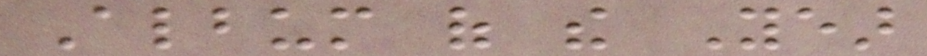Album of the Year
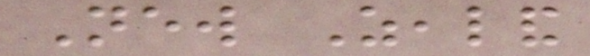New Zealand
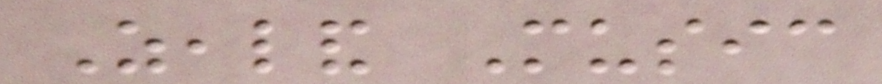Zealand Music
